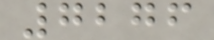7276
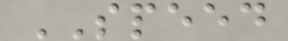SPEED
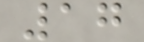17
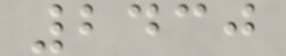2430
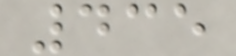435
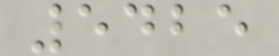5425
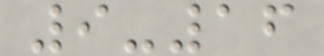9-16
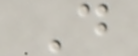D
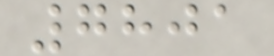7801
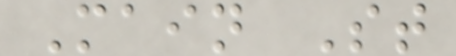Main St
